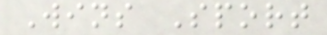Wins Sport
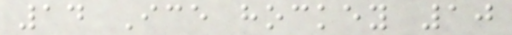14 Ice hockey 10
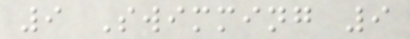9 Swimming 9
